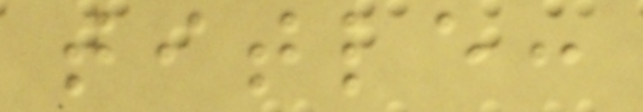title:
